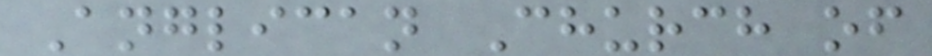Anglican Church of
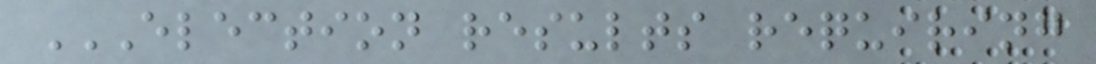ELECTION RESULTS REQUIRING
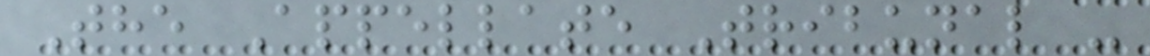The Appellate Tribunal -
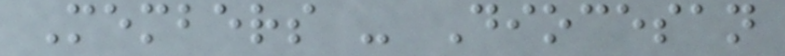Members - Diocesan
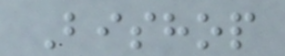Bishop
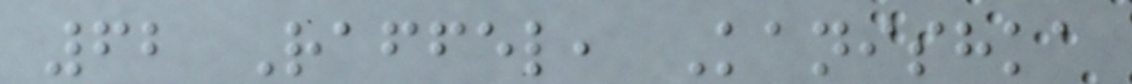62 Raffel, Kanishka
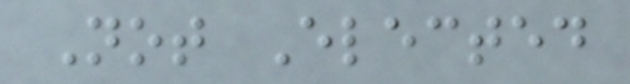Not Elected
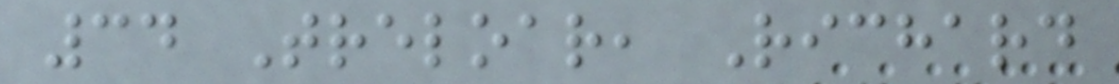34 Treloar, Richard
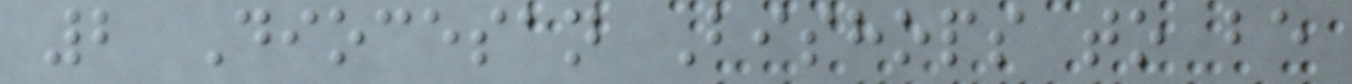2 Diocesan Bishops to be
